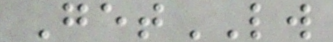GetLW
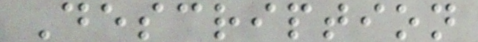Description
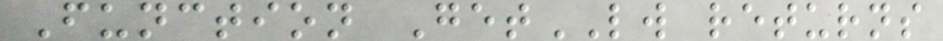Function GetLW returns
